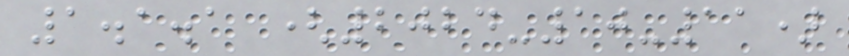1.1.1 (2024-10-11)
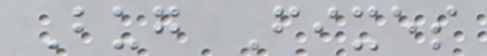Bug Fixes
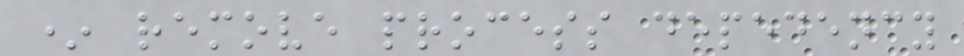* remove process depedency
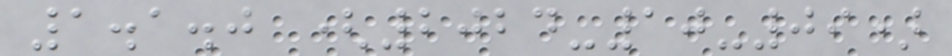1.1.0 (2024-10-09)
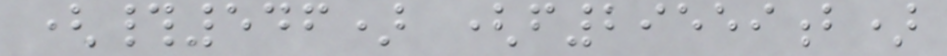(#546) (f29559b)
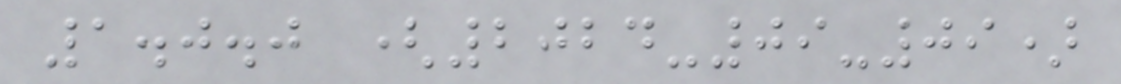1.0.0 (2024-09-09)
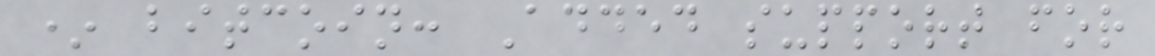* bitcoin: Added support for
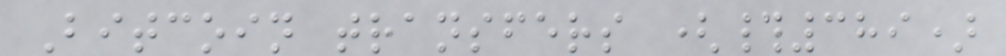Bitcoin transfers (#389)
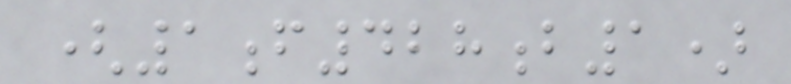(1f428b1)
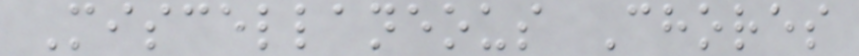Miscellaneous Chores
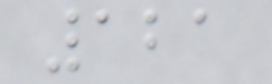121
